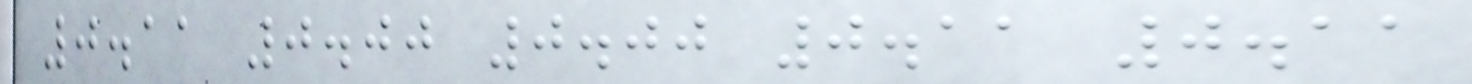0.11 0.00 0.00 0.11 0.11
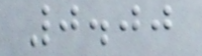0.00
